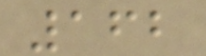162
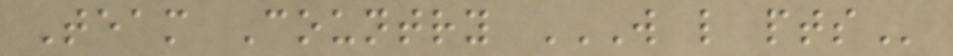Team Country W L PTS
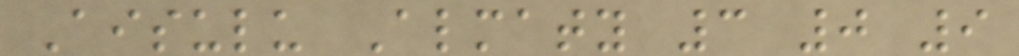Aisulu Almaty 3 0 9
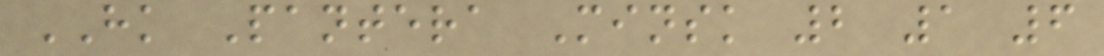HK Pantera Minsk 2 1 6
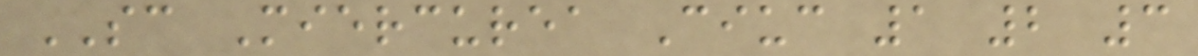SC Miercurea Ciuc 1 2 3
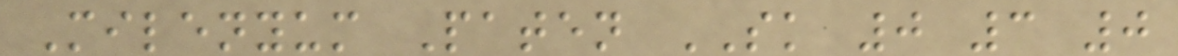Milenyum Paten SK 0 3 0
